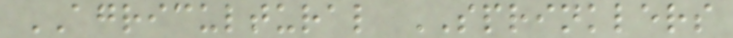AGRICULTURAL SPRINKLERS
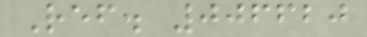Ref. 006620
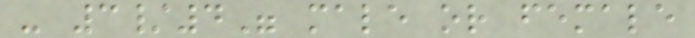- 3/4" male or female
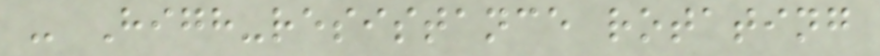- High-resistance rotating
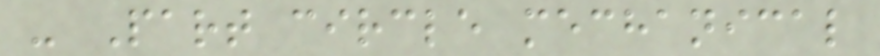- Part circle mechanical
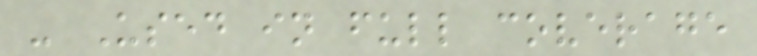- Used in full coverage
